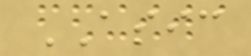ASIC
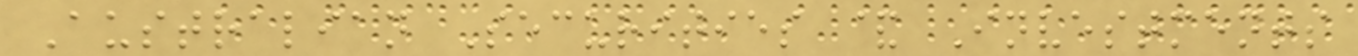Australian Securities & Investments
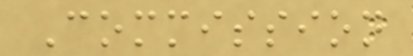Commission
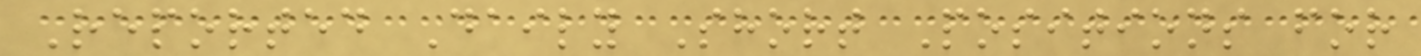Reported Daily Short Positions for
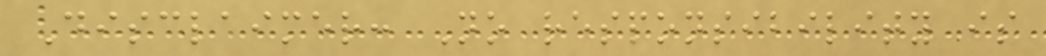Disclaimer: No responsibility is
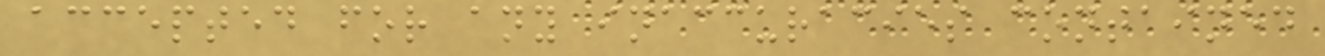accepted for any inaccuracies contained
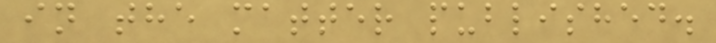in the matter published.
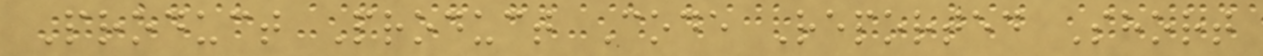Product Product Code Reported Short
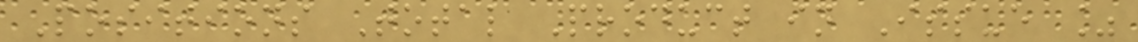Positions Total Product in Issue %
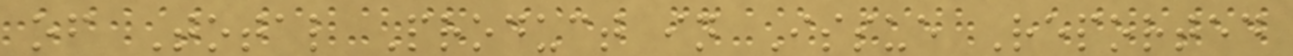of Total Product in Issue Reported
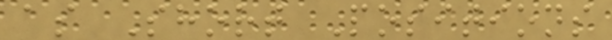as Short Positions
